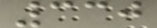330
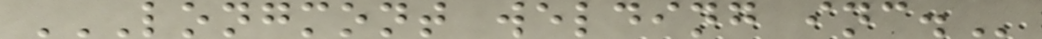LONGMONT WELDING INC.
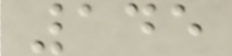145
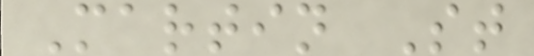Martin St
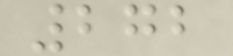272
